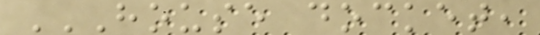HOUSE DOCKET,
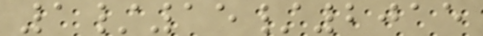1/15/2015
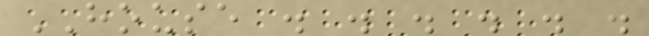HOUSE . . . . . .
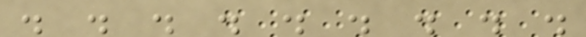. . . . . . . . .
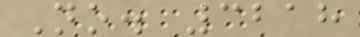No. 3218
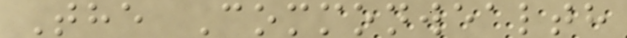The Commonwealth
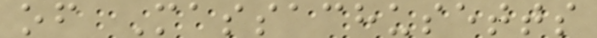of Massachusetts
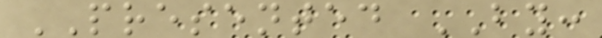PRESENTED BY:
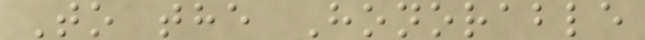To the Honorable
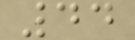44
